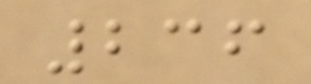236
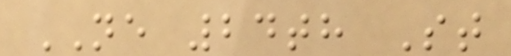NE 24th St
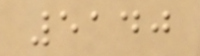5140
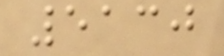5130
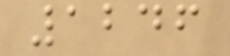1246
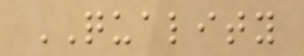QUALITY
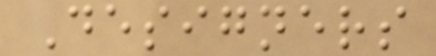Designers
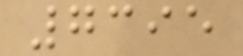7395
